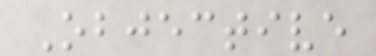Objective
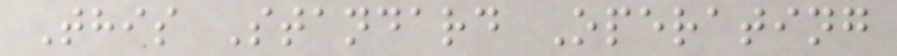This Standard Operating
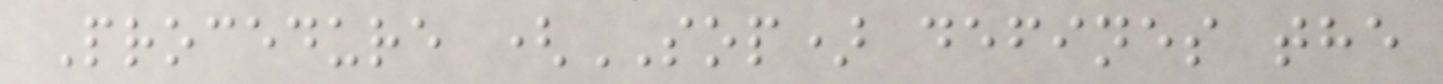Procedure (SOP) defines the
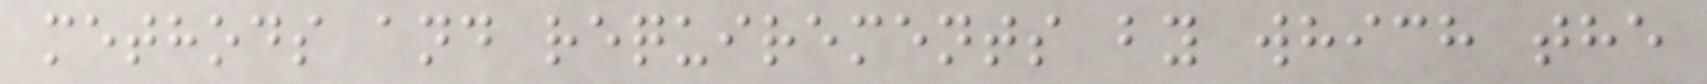methods and requirements by which the
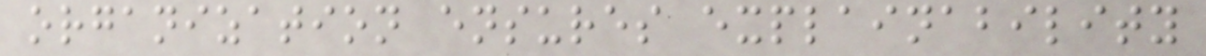organization ensures explainability
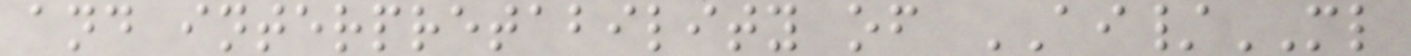and interpretability of AI/ML
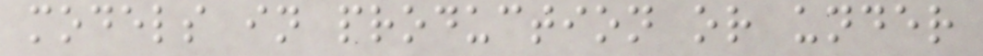models in production or under
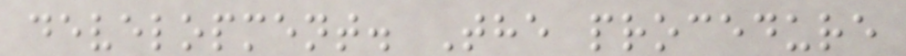development. The procedure
